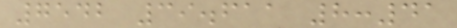7542 39.611 8:41
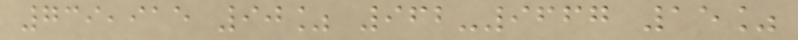739,915 90% 962-9667 15%
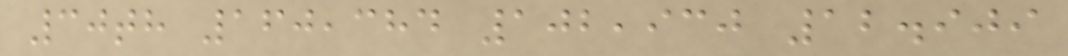30th 160,384 102,930 12.909
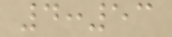4:53
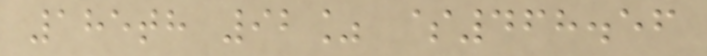185th 92% $468.56
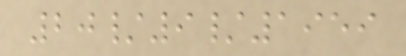20/9/1959
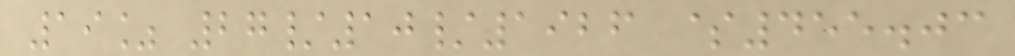19% 27/10/1926 $455.03
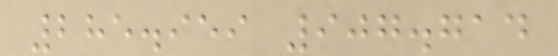285.959 907.714
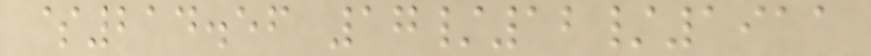$214.56 17/12/1911
